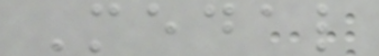Medal
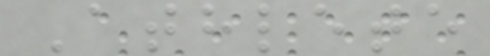Athlete
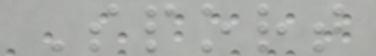Sport
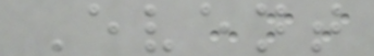Event
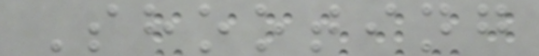Shooting
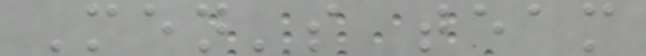Men's team
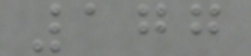177
